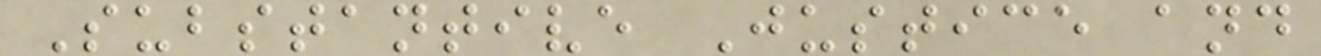Substantive Justice and
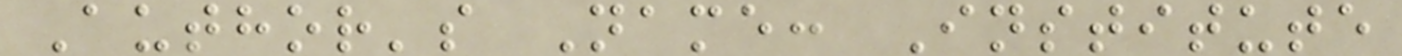Author's Name: Institute
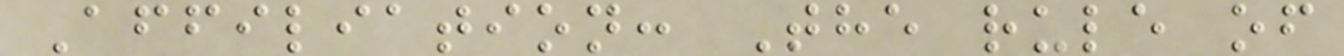Affiliation: The rule of
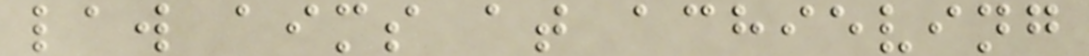law aims at achieving
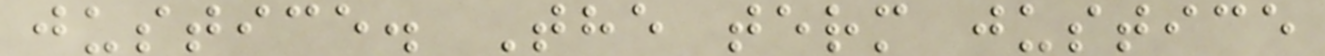justice. The term justice
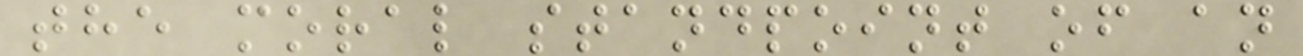the moral standpoint of an
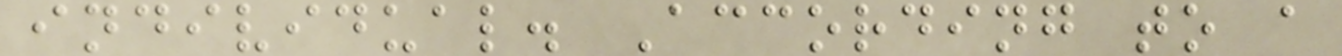individual. According to a
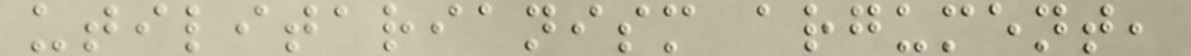utilitarianism argument,
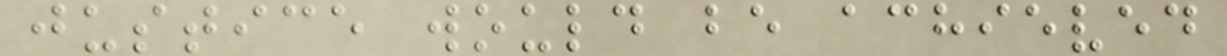justice would be achieved
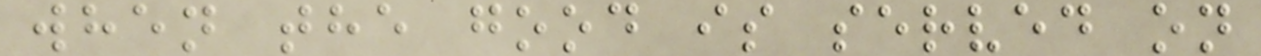when the good is served on
